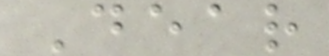Dear
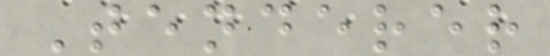Tenderer
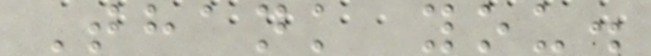Thank you.
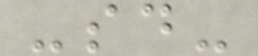-sd-
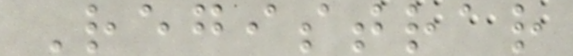Registrar
